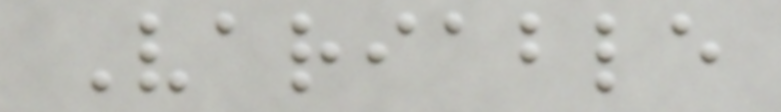Variable
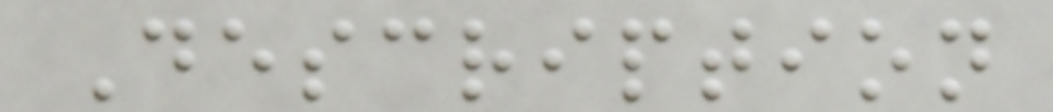Description
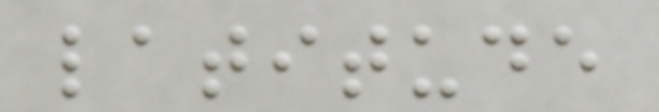latitude
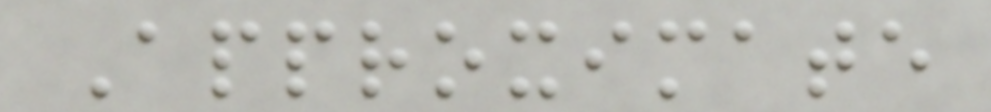Approximate
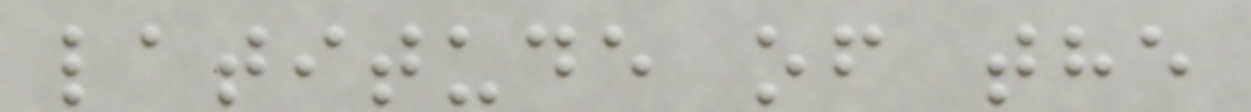latitude of the
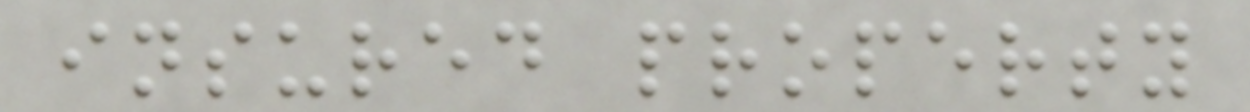insured property
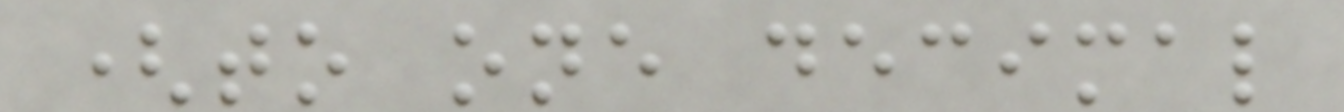(to one decimal
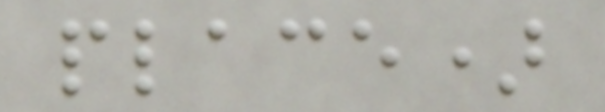place)
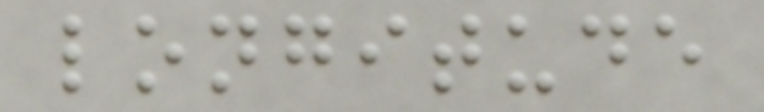longitude
